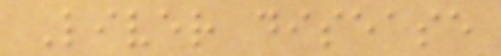Liver disease
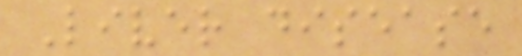Liver disease
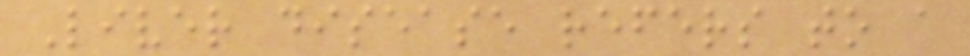Liver disease refers to a
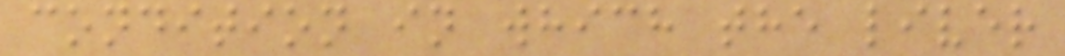condition in which the liver
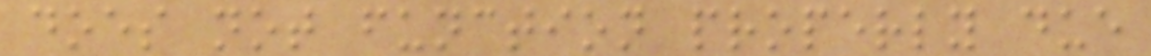does not function properly due
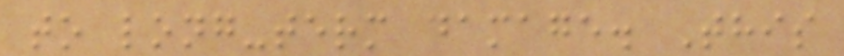to long-term damage. This
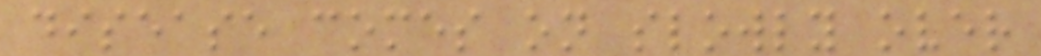disease comes on slowly over
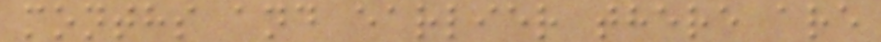months and earlier there are
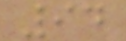94
